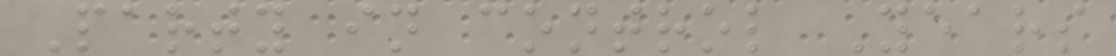Party in control Years
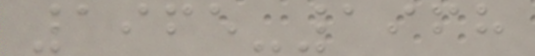1965-1968
